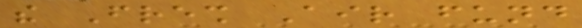the Fresh Air fund
